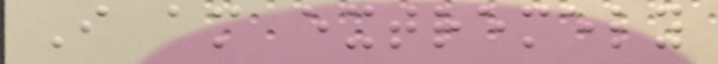I am extremely
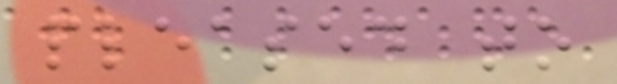pleased to
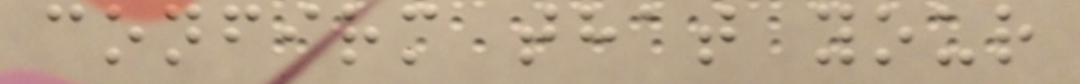confirm that your
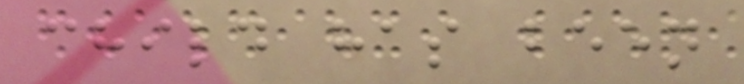child has been
